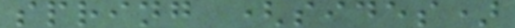spring (sides)
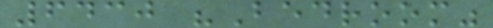6430 "Bedroom"
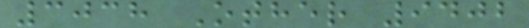3038 Other 9402
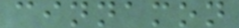cinnamon
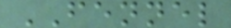FENNEL
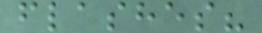flashes?
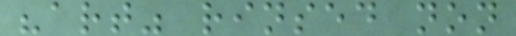"art" rinsed non
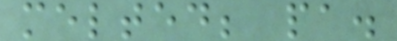melted; pa.
